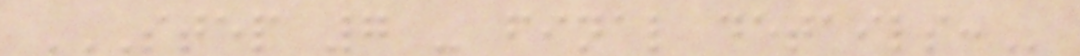STEP 7 - FINAL DETAILS:
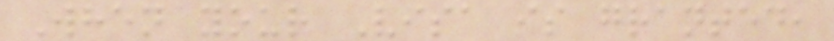When your Visa is granted,
